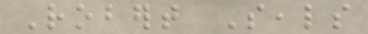Robert Seals
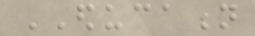EDUCATION
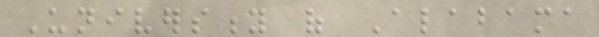University of Alabama
